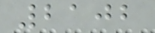2102
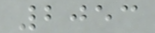2053
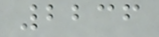2236
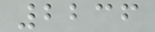2236
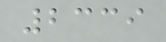2339
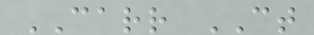CARR CT
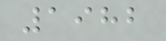1982
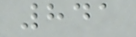841
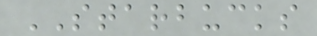STARBUCKS
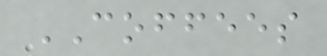COFFEES
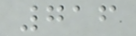716
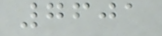7601
